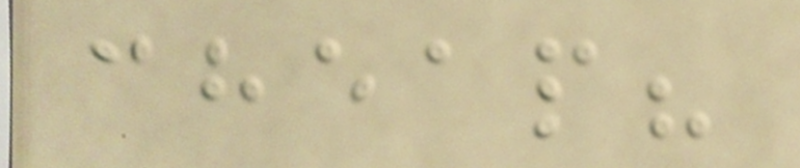cheap?
